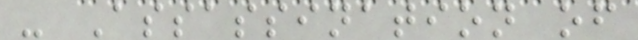- Assassination of
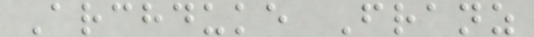Archduke Franz
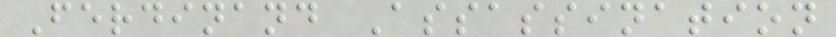Ferdinand Assassination
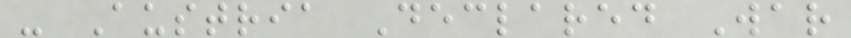- Austria Declared War
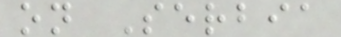on Serbia
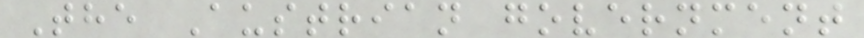The Austrian government
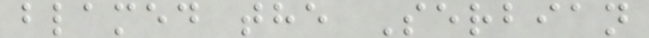blamed the Serbian
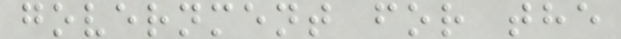government for the
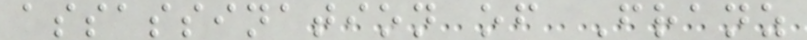assassination of Franz
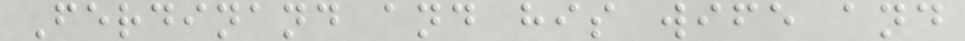Ferdinand and his wife and
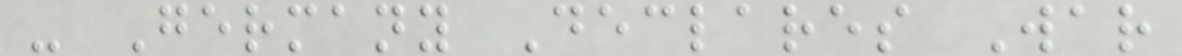- Germany Declares War
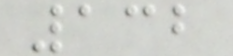132
